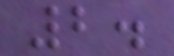2.
